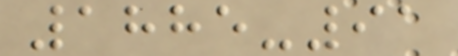1885-91
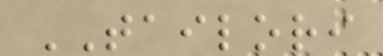TAILORI
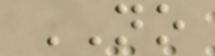NO
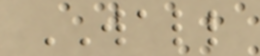WALL
